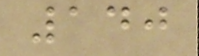140
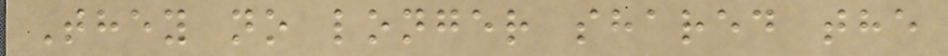They no longer shared the
